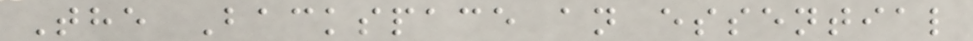The Backspace an essential
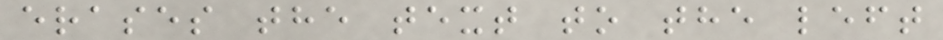erases the text to the left
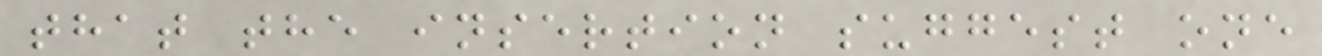that the insertion suggest one
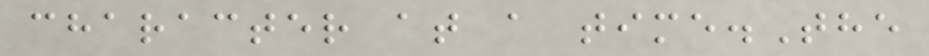character at a time.The
